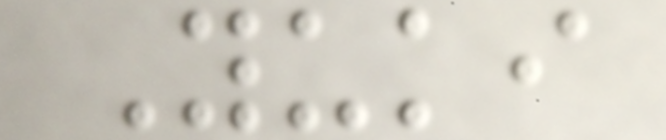Yuki
